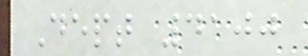Dept 4100
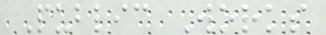Public Works
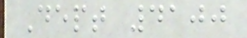Dept 4100
